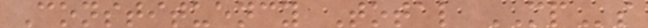Constituency Total MPs
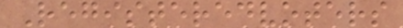Registeredvoters
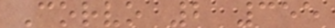Corvo 2 355
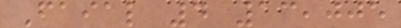Faial 4 13,005
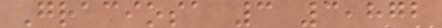Graciosa 3 3,872
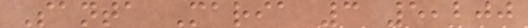Santa Maria 3 5,200
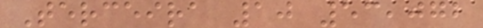Terceira 10 53,072
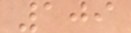109
